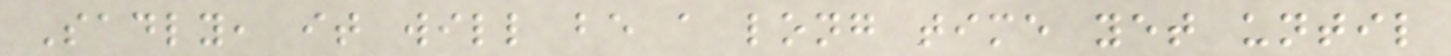Sadly, it will be a long time yet until
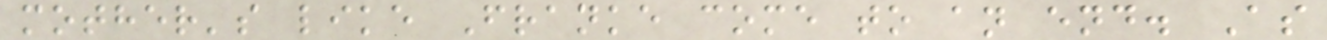mother's like Franke come to an end. As
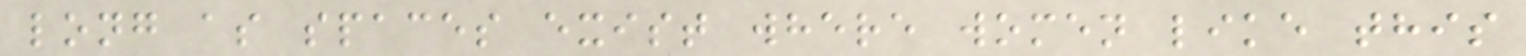long as spaces exist where women like this
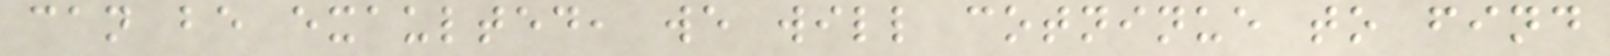can be exaulted, we will cotninue to find
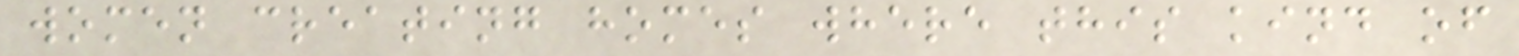women creating homes where this kind of
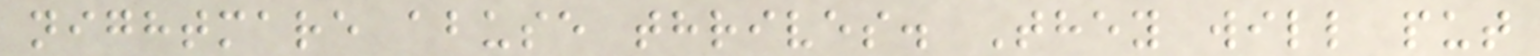nightmare abuse thrives. They will put
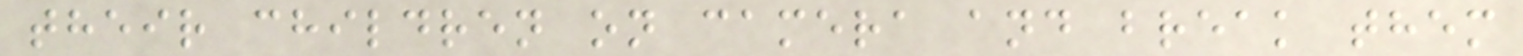their children on camera and break them
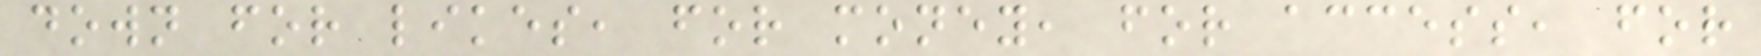down for likes, for money, for access, for
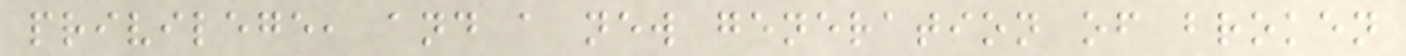privilege, and a new generation of broken
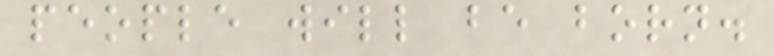people will be born.
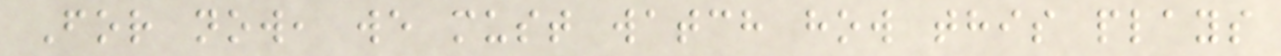For now, we must watch how this plays
